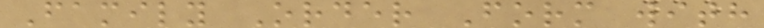Family Order Form with
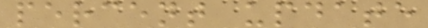percent update
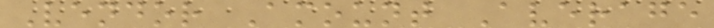Vendor Amount Average
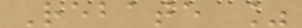Rebate %
